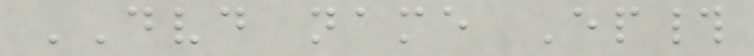DVD name Ep#
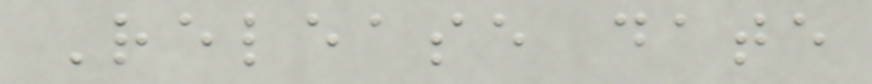Release date
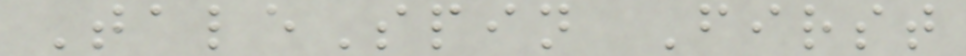TaleSpin First
